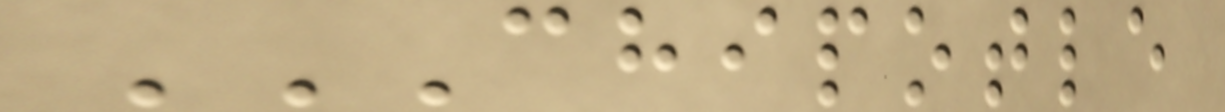CHIPOTLE
